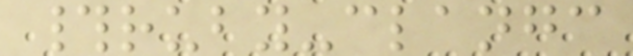#ruby-clangc
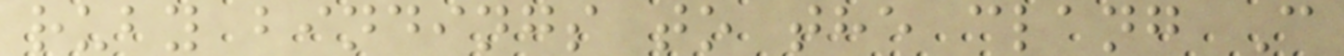ruby bindings to the clang C
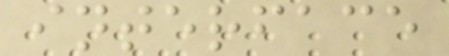interface
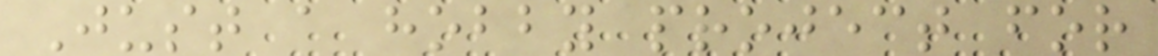Just a hobby project for
